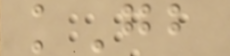kGb
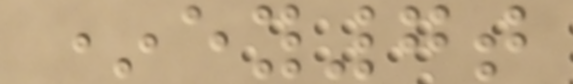*ey7t
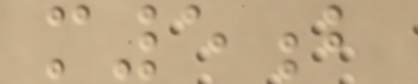m5b
